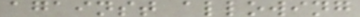against allowing
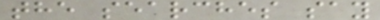the searches say
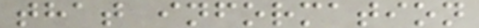that information
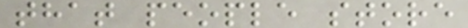that people store
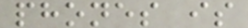phones is
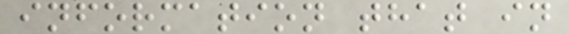information that in
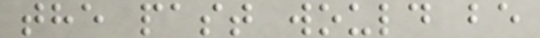the past would be
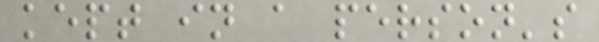kept in a person's
